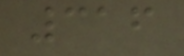316
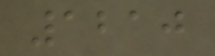1210
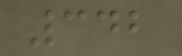342
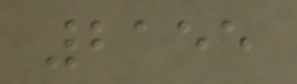2155
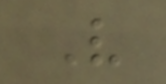V
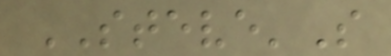STEVE'S
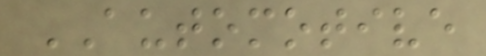AUTOMOTIVE
